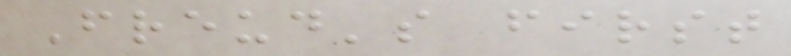Freud's first
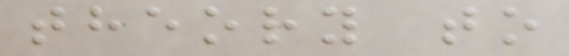theory to
